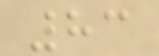83
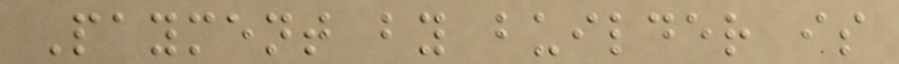Payment by builder is
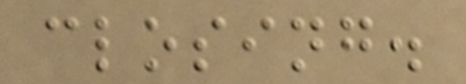closing.
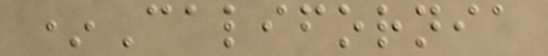*California
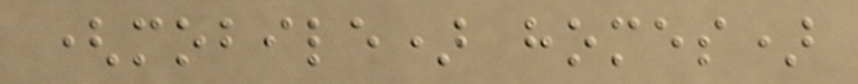(mobile) homes)
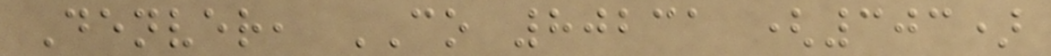Denver, CO 80231 (303)
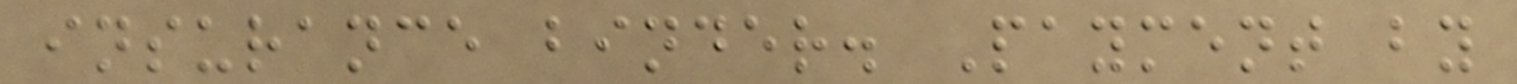insurance binder. Payment by
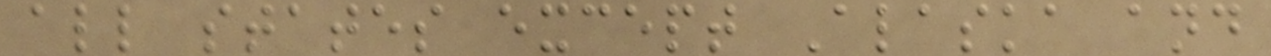all states except Alaska and
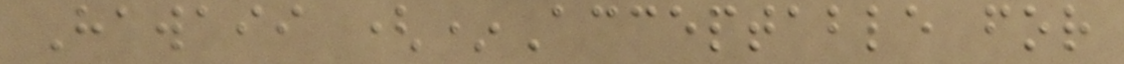Hawaii (*Acceptable for
